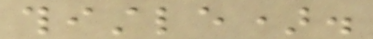thistle).
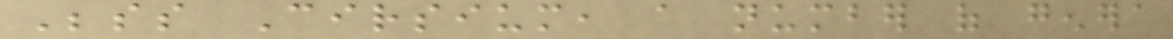Besides Cirsium, a number of genera
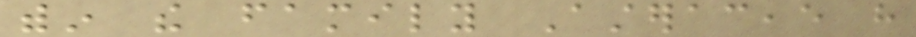within the family Asteraceae have
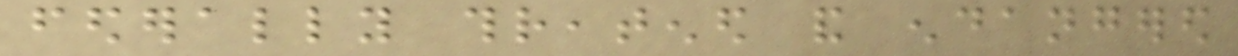federally threatened and endangered
